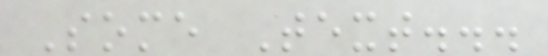Some Text...
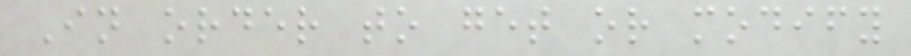In order to get or modify
